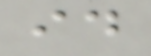id
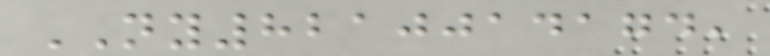NY8210014174,
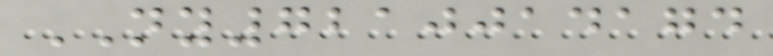NY7210014174
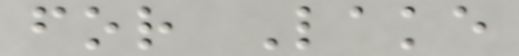for Lake
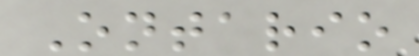Ontario
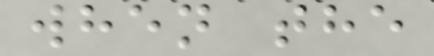when the
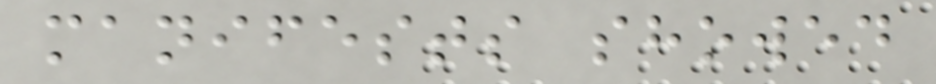manifests showed
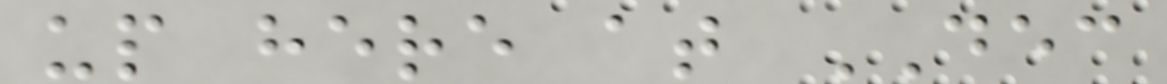up here at DEC
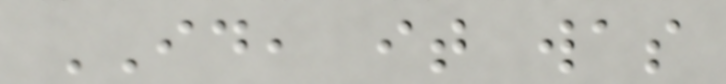ID, it was
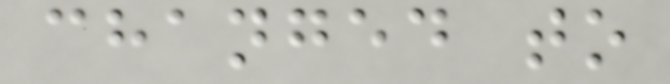changed to
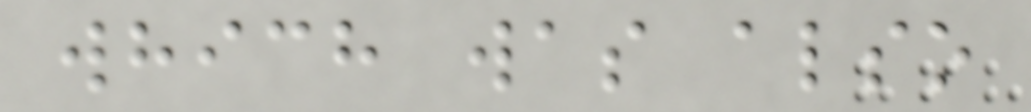which was also
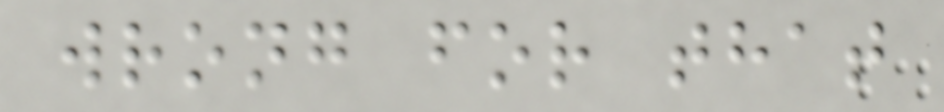wrong for that
